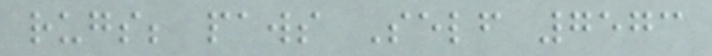rugs; paws Self 7573
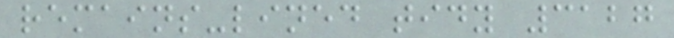remains-lined tidy 3127
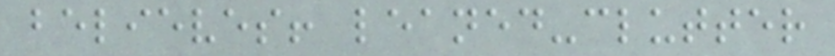believes! leaned-clutter
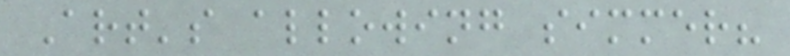Art's allowing simmer?
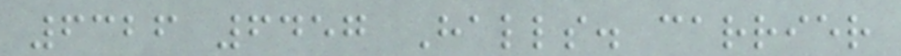6326 6457 Halls. carrier
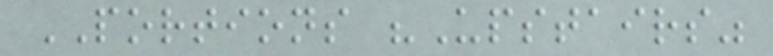PORTIONS "Upstairs"
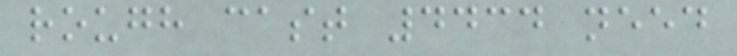rough cast 4434 need
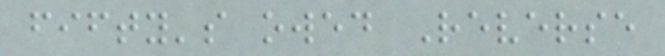fifty's owed Reverse
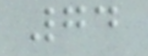74
